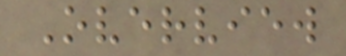Overview
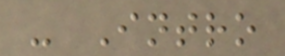- Intro
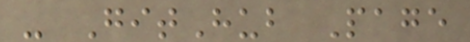- GitHub Page
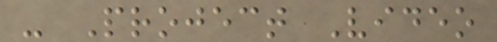- Project Video
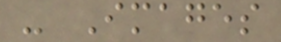- Images
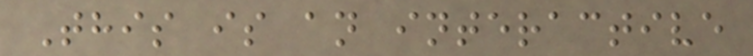This is an interactive
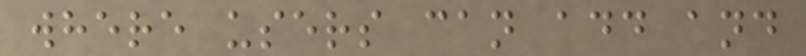where users can add and
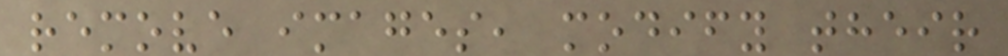remove images, modify their
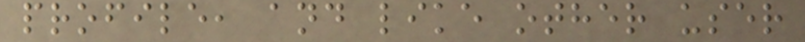profile, and like other user
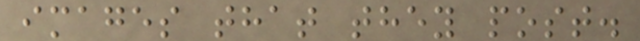images that they post.
